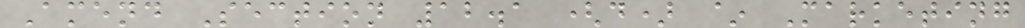Amend Section 12.1 (d) ~ Marketing
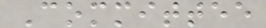Committee
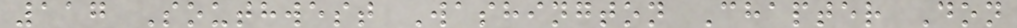117 Southwest Washington Chapter Don
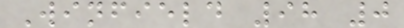Winfield 98 0
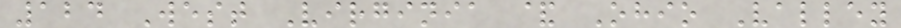124 West Virginia & Ohio Valley
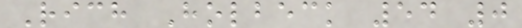Rich Holbeck 54 0
